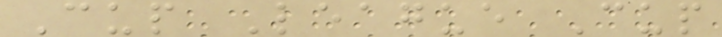Cup League Cup
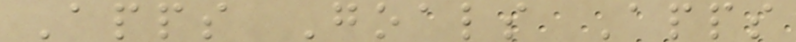Apps Goals Apps
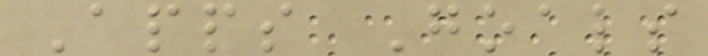Apps Goals
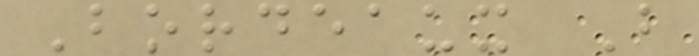Bordeaux B
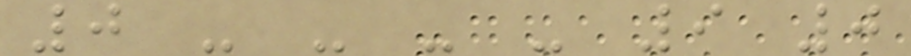0 - - - - 9 0
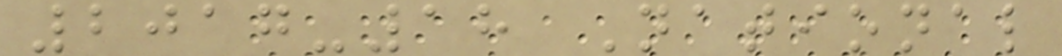2017-18 National
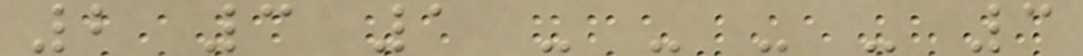2 3 1 - - - - 3
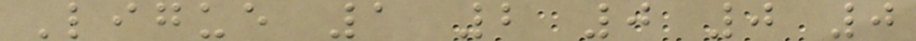Ligue 1 2 0 0 0
